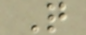Q
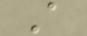A
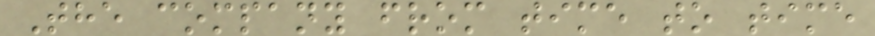The company from time to time
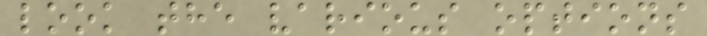look the various options
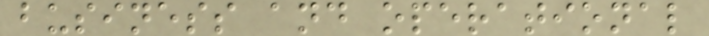business and operational
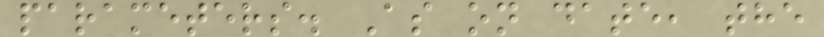parameters. As on date, the
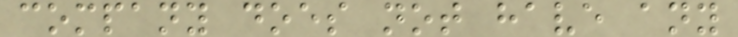company does not have any
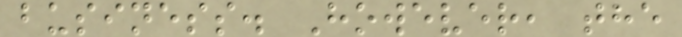business. However, the
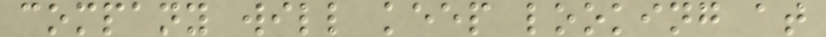company will keep looking at
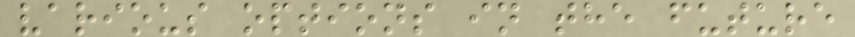various options in the future
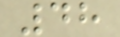48
